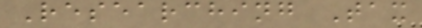Researching Tax
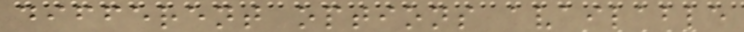different options available
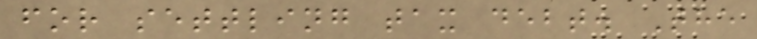for settling tax debt. The
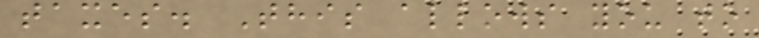taxes. This allows you to
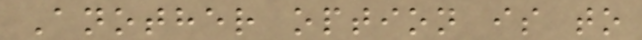Another option is to
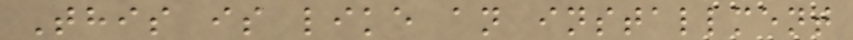This is like an installment
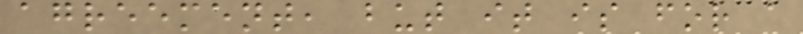agreement, but it is for a
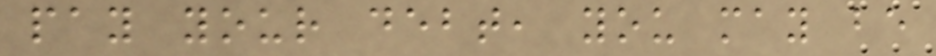pay your debt, you may be
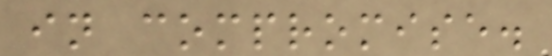in compromise.
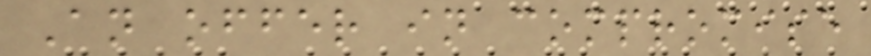An offer in compromise
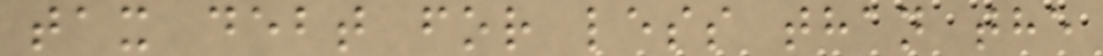tax debt for less than the
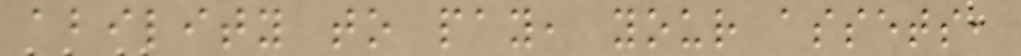ability to pay, your assets,
